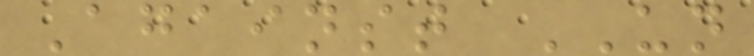Against UN
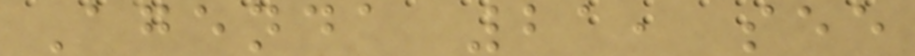Agenda 21, see
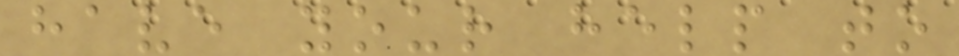have your help to
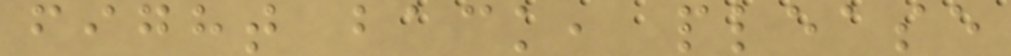fight back, please
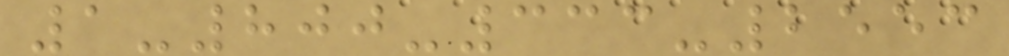1-800-333-2553
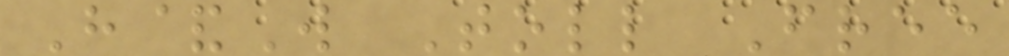H&W Toll Free
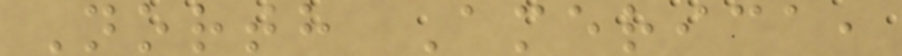North America,
